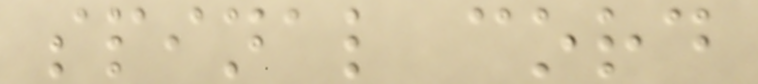spinal cord
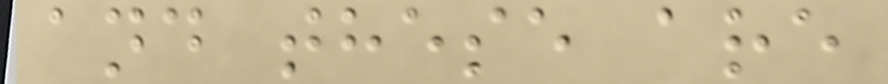and these are
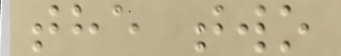the two
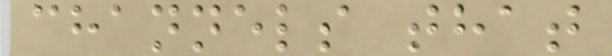channels that
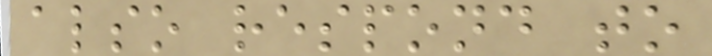also respond to
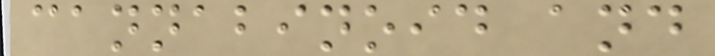cannabinoid and
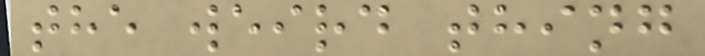the weird thing
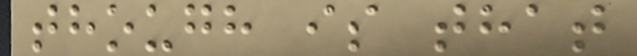though is that
